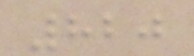820
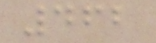462
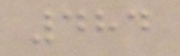484
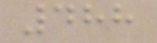488
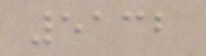5132
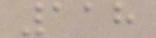118
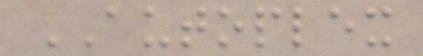AUTOPLEX
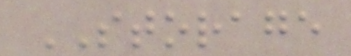STORAGE
